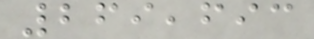269,693
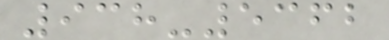938-5362
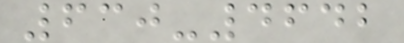630-4642
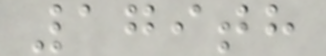179th
